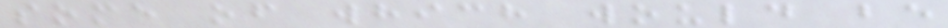some of which would be
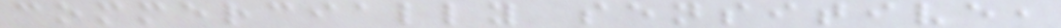commercially sensitive,
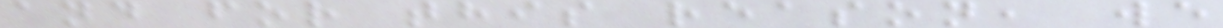and for this reason, we
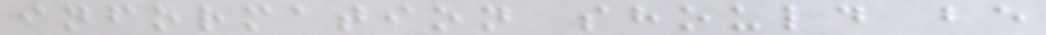information should be
